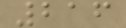216
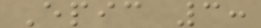Epic 3:
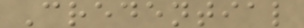Credential
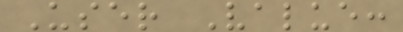User Value:
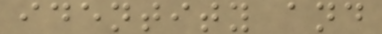identity and
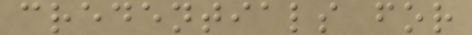credentials for
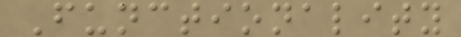Functionality
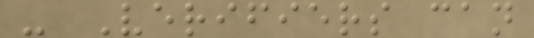- Verifiers can
